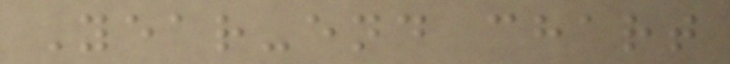Year-end chart
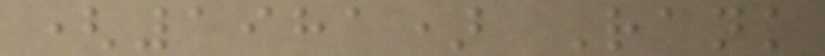(1981) Rank
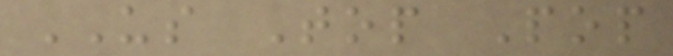US Top Pop
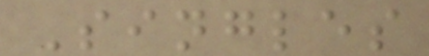Singles
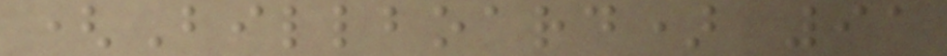(Billboard) 91
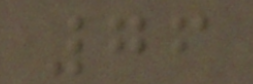76
